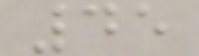45
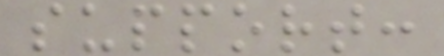support:
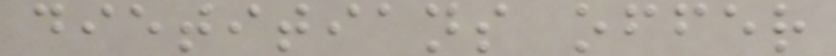dietitians offer
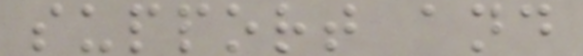support and
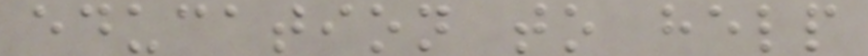education to help
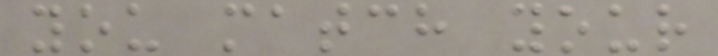you match your
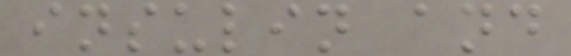insulin and
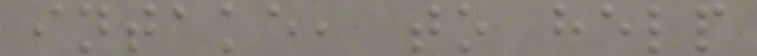intake, to help
